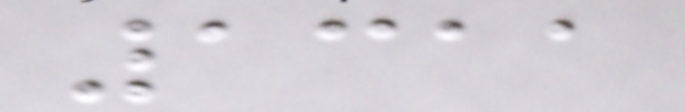1311
